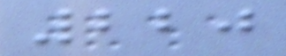220
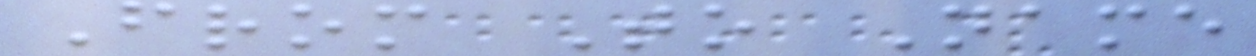From To Name
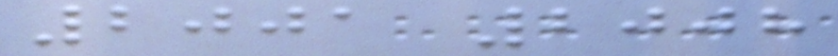2001 2008
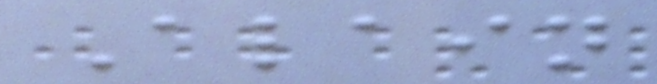Alain
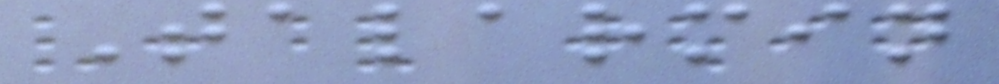Talarmin
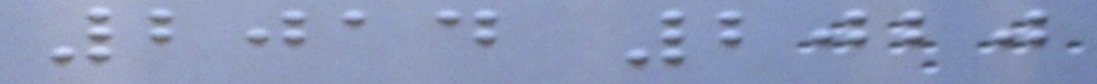2014 2020
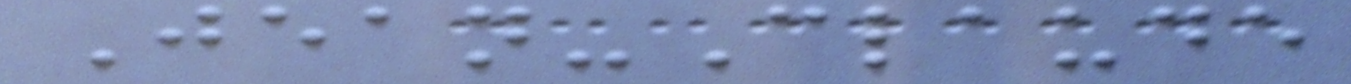Jean-Claude
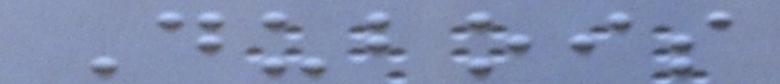Dubois
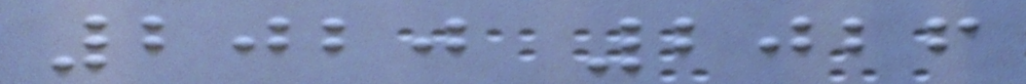2020 2026
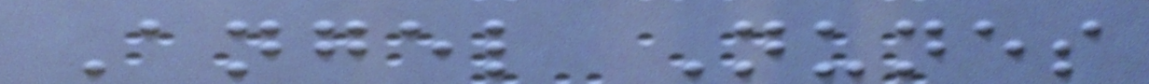Angel Nunes
